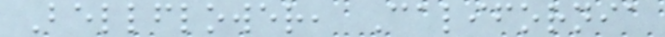Bellflower, California
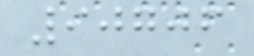90706
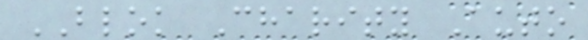BLOK Charity Auto
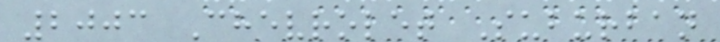2003 Chevrolet Suburban
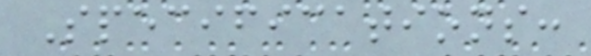Specifications:
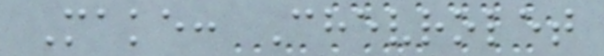Make: Chevrolet
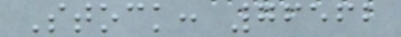Stock: 76562
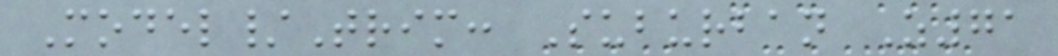Model/Trim: Suburban Z71
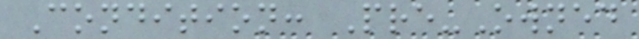Condition: Pre-Owned
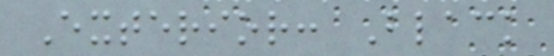Exterior: Black
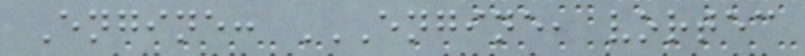Engine: ENGINE, VORTEC
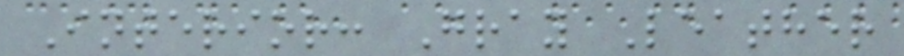Interior: Gray Leather
